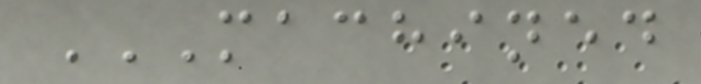MACHINED
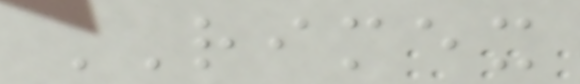RIMEX
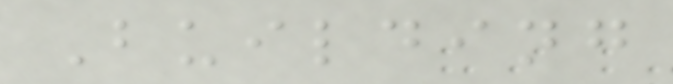Building
